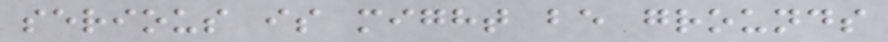serious is might be grounds
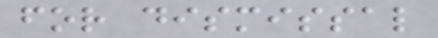for dismissal
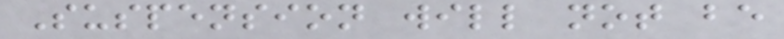Suspension will not be
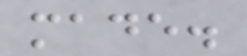made.
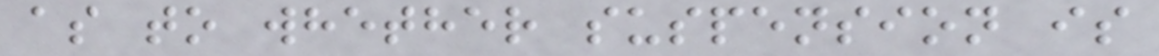as to whether suspension is
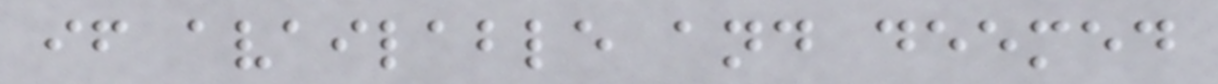if available and deemed
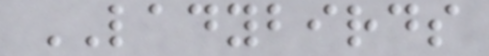LADYBIRDS
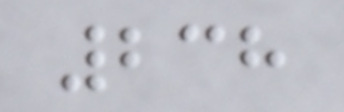238
